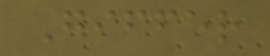Giffer
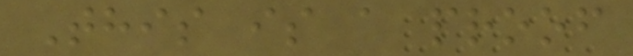This is a proof
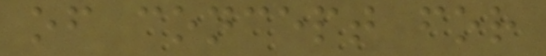of concept for
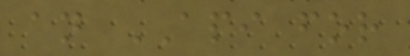an API for
